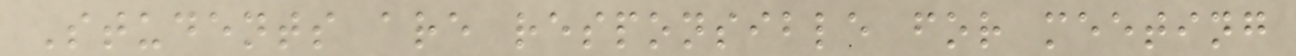Students are responsible for meeting
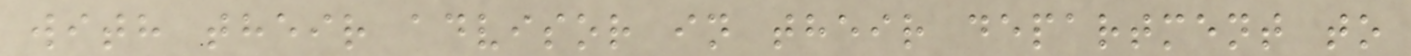with their advisor in their department to
